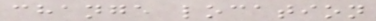change location
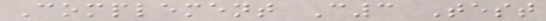Complement C3 Test
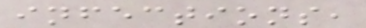infections,
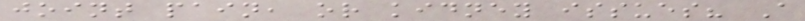joint pain, or kidney issues? A
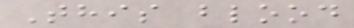This blood
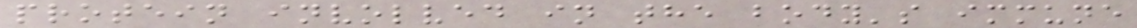protein involved in the body's immune
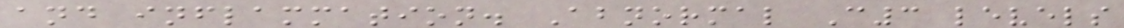and inflammation. Abnormal C3 levels
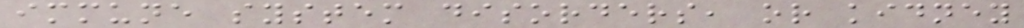immune system disorders, or kidney
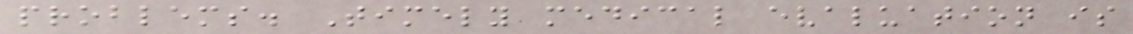problems. Timely medical evaluation is
